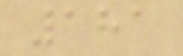181
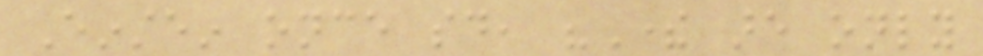Einstein once said, "There are only
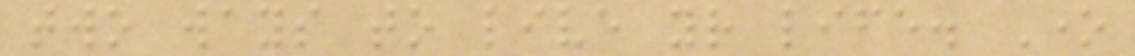two ways to live your life. One
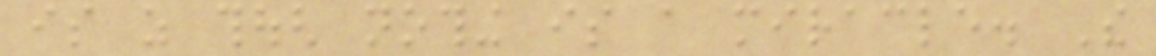is as though nothing is a miracle. The
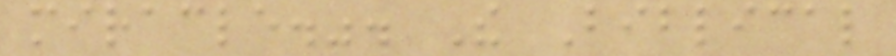miracle.". The Biblical
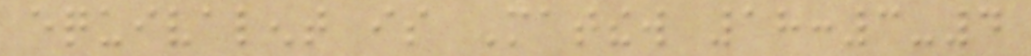equivalent is Matthew 18:3-4
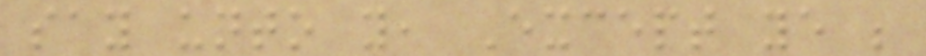say unto you, Except ye be
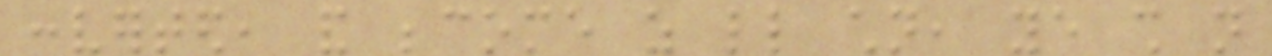converted, and become as little children, ye shall not
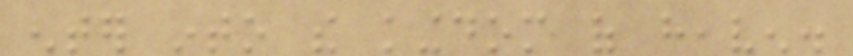enter into the kingdom of heaven.
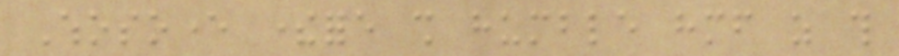Whosoever therefore shall humble himself as this
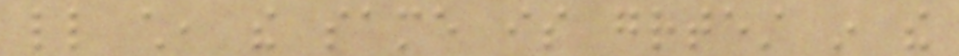little child, the same is greatest in the
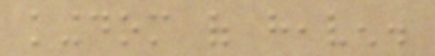kingdom of heaven.
